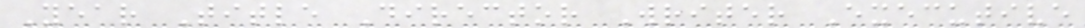Year Title Director Writer Executive
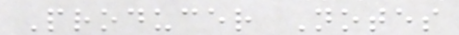Producer Notes
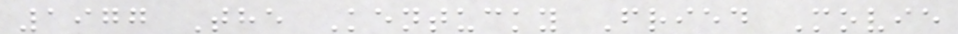1977 The Kentucky Fried Movie
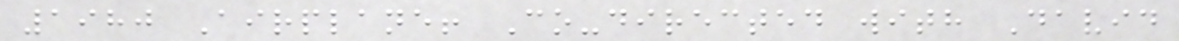1980 Airplane! Co-directed with David
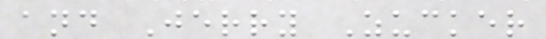and Jerry Zucker
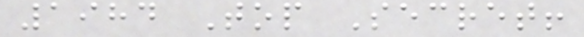1984 Top Secret!
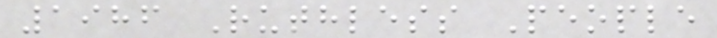1986 Ruthless People
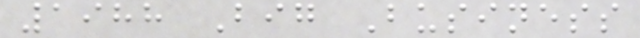1988 Big Business
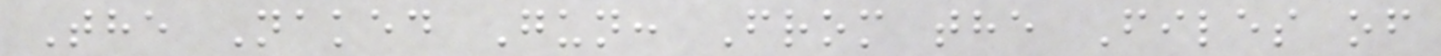The Naked Gun: From the Files of
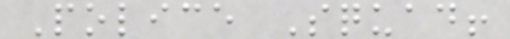Police Squad!
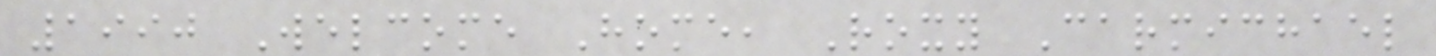1990 Welcome Home, Roxy Carmichael
